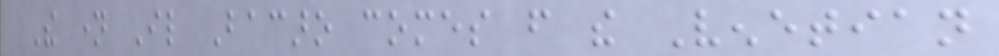The name Il Bacaro comes from the Venetian
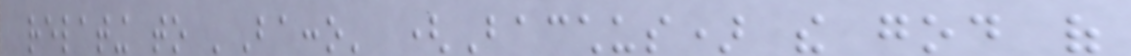relating to 'Bacco' (Bacchus) the god of
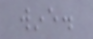wine.
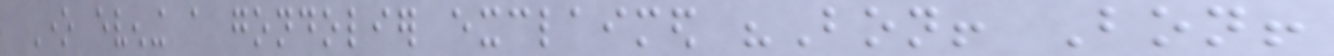One evening a gondolier exclaimed "Bon! Bon!
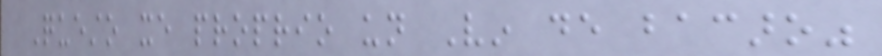Questo xe proprio un Vin de bacaro"
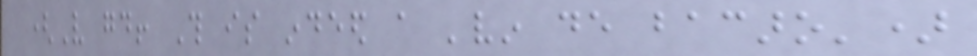(Very good! This is indeed a 'vin de bacaro')
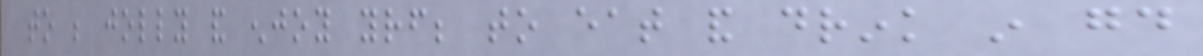to be jolly and enjoy yourself; to eat and drink in good
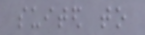suited to
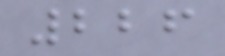226
